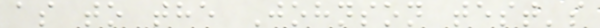as to the Johnson test's
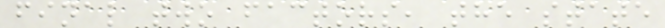final two factors, the state
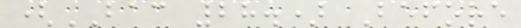(BAC 28.) Before
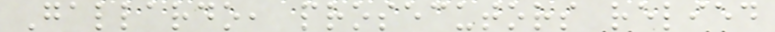Gallardo, prosecutors relied
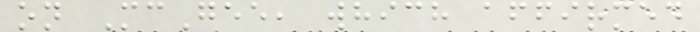on McGee, which affirmed
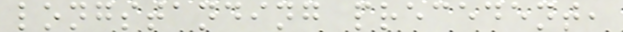longstanding precedent,
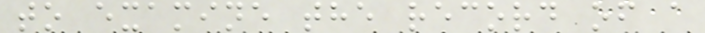to examine the record of a
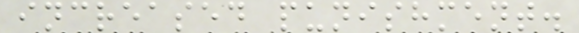increased punishment.
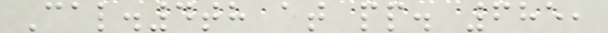Cal.4th at pp. 685,
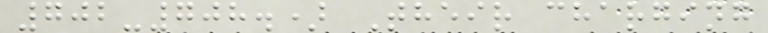702-708.) Their charging
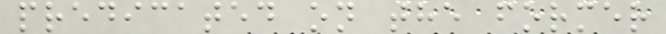predicated on the former
